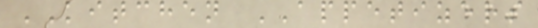KITCHEN APPETIZERS
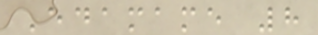Edamame 8
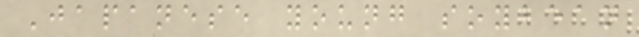Japanese young soybean
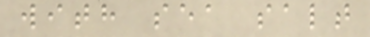with sea salt
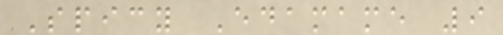Spicy Edamame 9
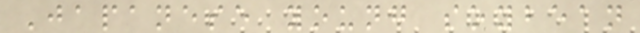Japanese young soybean
